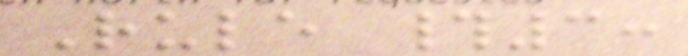Rule #3:
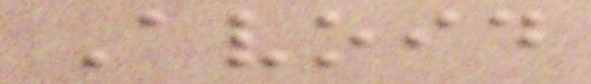Avoid
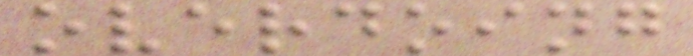overdoing
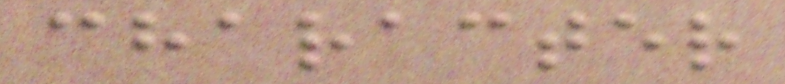character
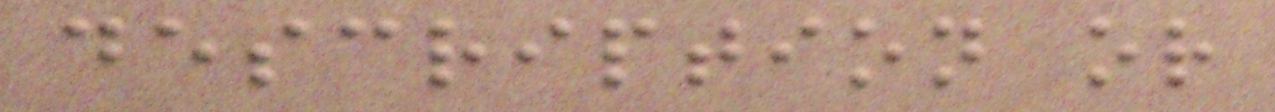description or
